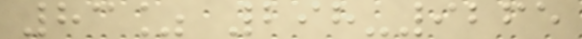83% 298-9265
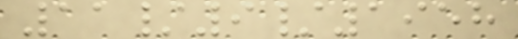11/9/1958
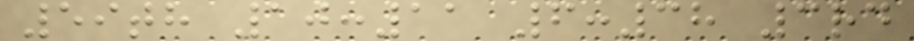59th 10:11 6:38 3rd
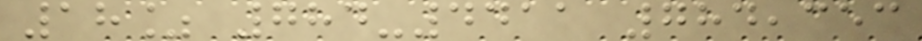18% 784-4411 784,353
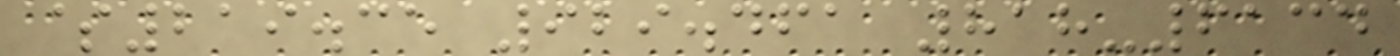$219.35 929.461 818-6134
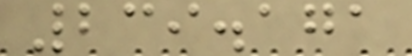239.171
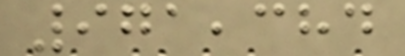971,384
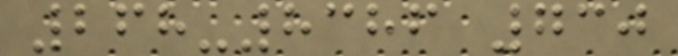268-8386 730
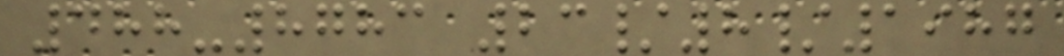488-8783 23/8/1987
